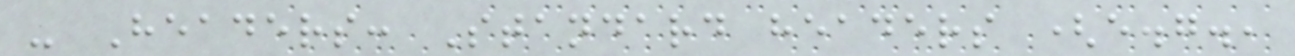- Headers: Standard headers (e.g.,
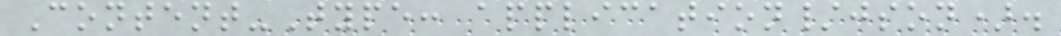Content-Type: application/json).
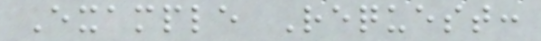Example Request:
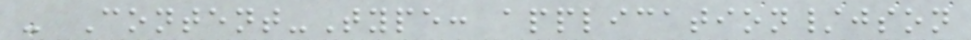- Content-Type: application/json
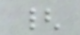{
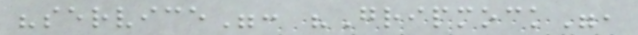"service": "Gripmock",
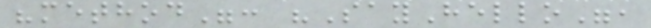"method": "SayHello",
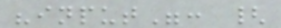"input": {
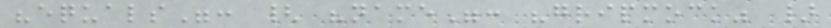"equals": { "name": "gripmock" }
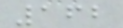162
